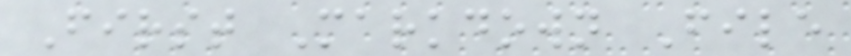First Markdown File
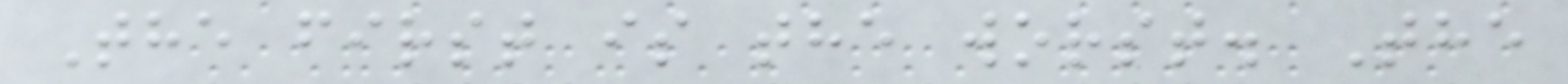The first is the worst. The
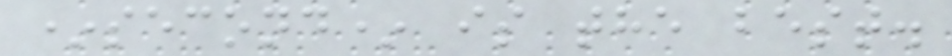*second* is the best.
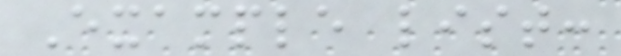Example list:
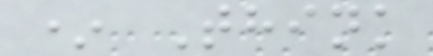* Think
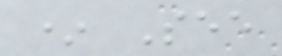* See
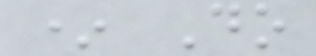* Do
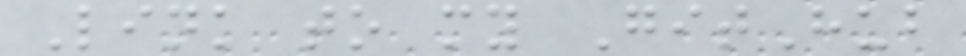Link to my GitHub
